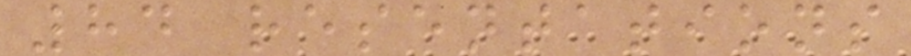84 resentations
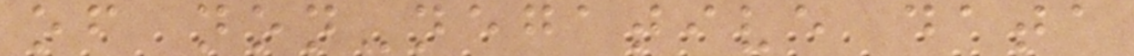of non-negative data
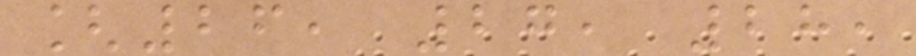[26, 27, 28,
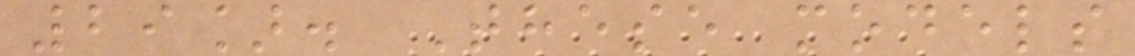29]. These models
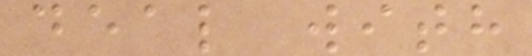deal with
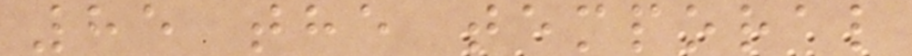85 the temporal
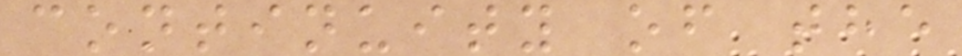continuity of the
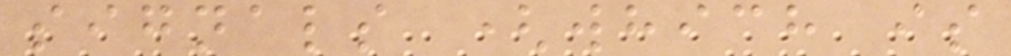signals (which is
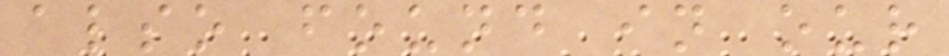also found in our
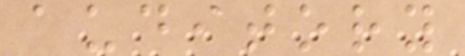auditory
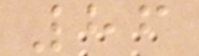86
